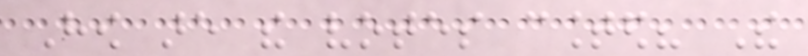How are the votes counted? The
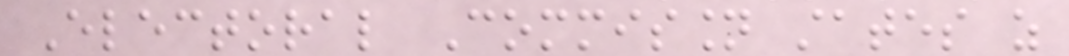Electoral Commission states as
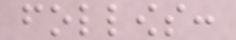follows:
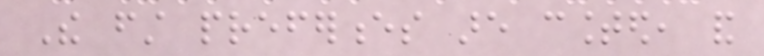The first preferences are counted, and
